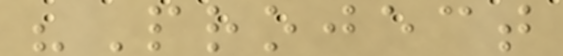"Project
